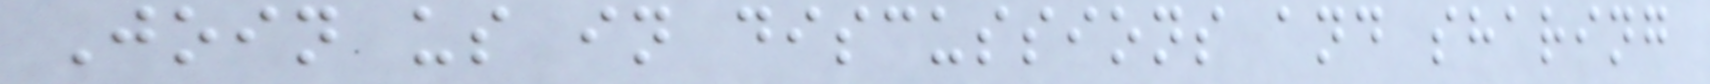Join us in discussions and sharing
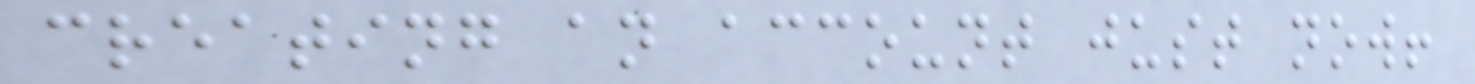creating an account just now!
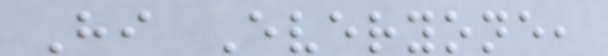Hi Everyone,
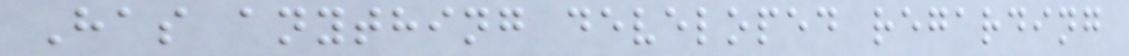Has anything developed regarding
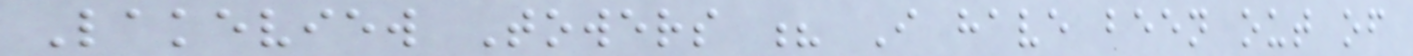Lakeview Towers ? I have been out of
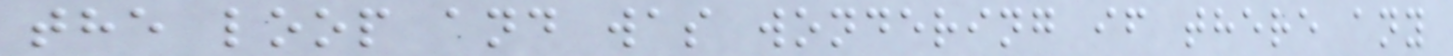the loop and was wondering if there any
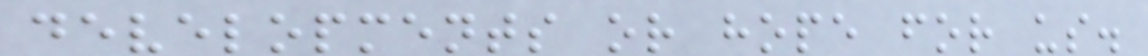developments or hope for us.
